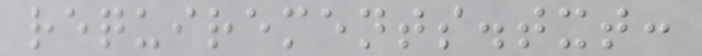requirements.txt:
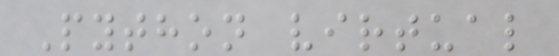Python virtual
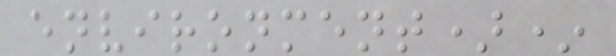environment)*
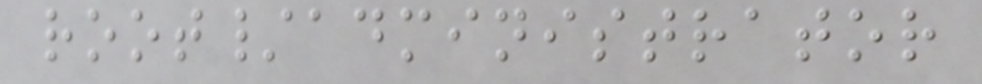root/administrator
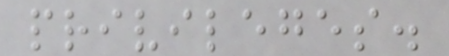privileges.
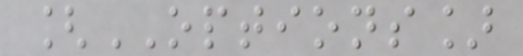[OPTIONS]
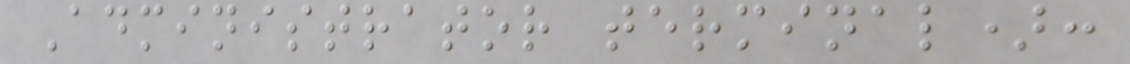Administrator terminal):
